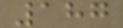187
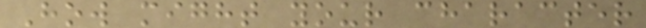How might your character
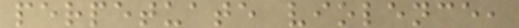perpetuate violence,
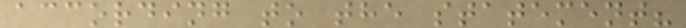according to the statement?
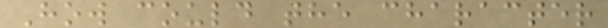How could the character
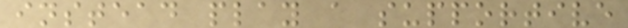instead play a supportive
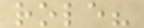role?
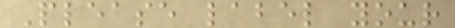Please label your
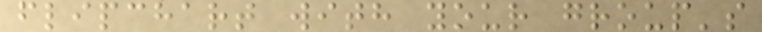flipchart with your group's
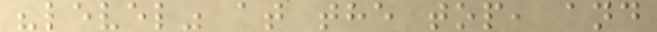"level" at the top, and
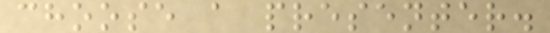choose a presenter.
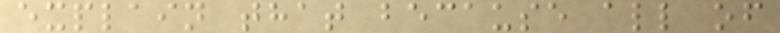explain that because all of
